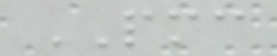PMC
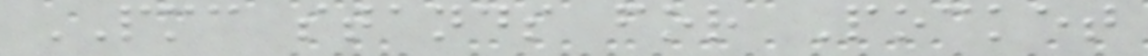PMC stands for Pocket
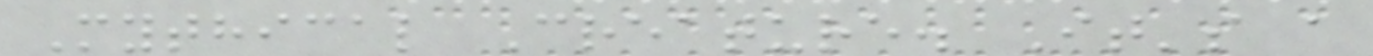Mythical Creature. It's a
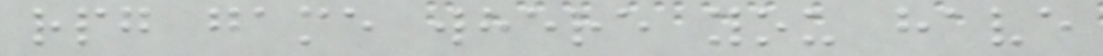rpg game where you have
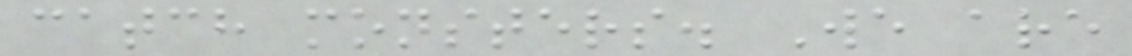catch monsters. We are
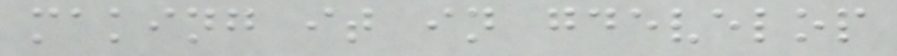making it in gdevelop
